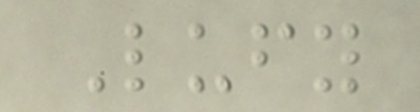Lufy
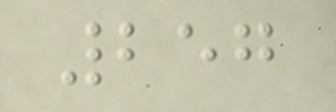257
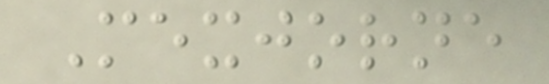Mexjorne
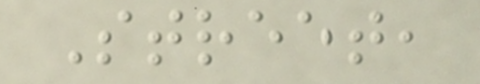Street,
